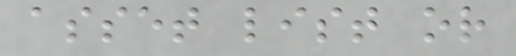asset list or
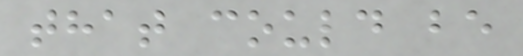that could be
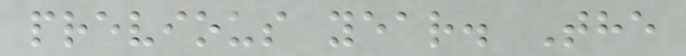previous year. The
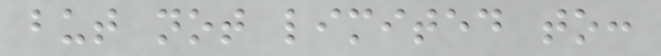but not limited to:
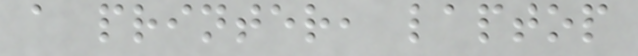a printer, laptop
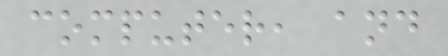computer, and
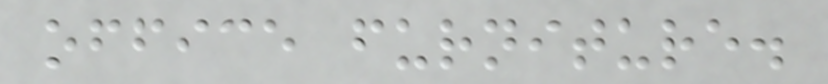office furniture.
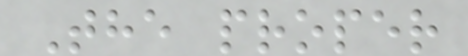The proper
